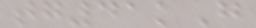tg41kG
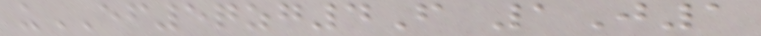uEF5qzg4F 1J1
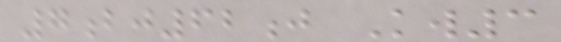7bj62j Kw3
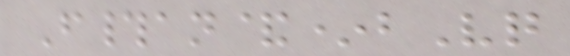F#an&*bVq
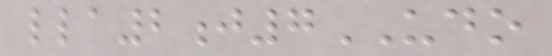lla2j7UDO
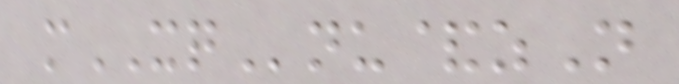mXQnu&zN
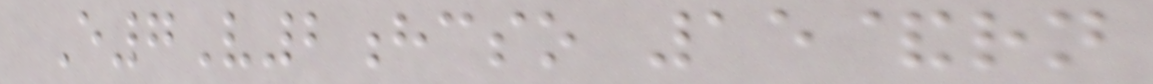E7V2hcso 15&rn
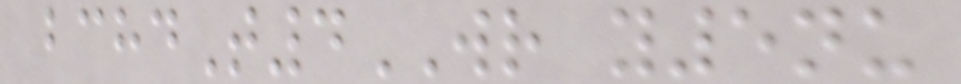bchdT4WR y5nu
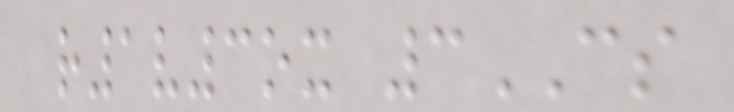r1v3ox 3CS
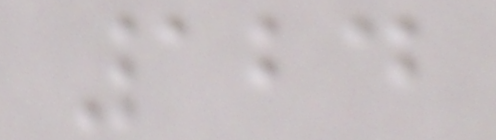124
